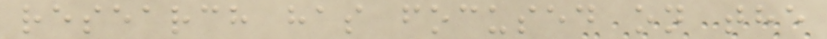research has focused on the
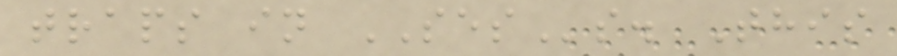traps in SESs. This
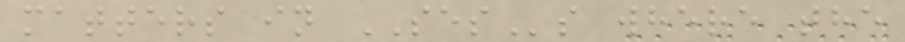matters in SESs where the
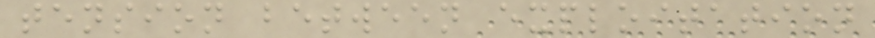tension between exploitation
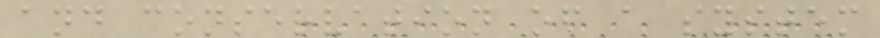and conservation of a system
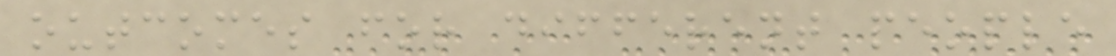outcomes for different people
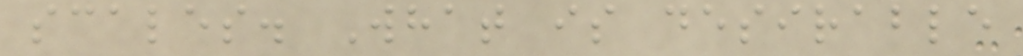scales. What is desirable
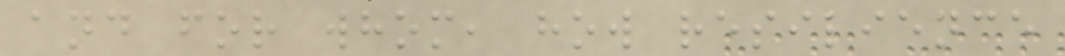and for whom, how resilience
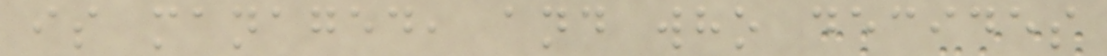is managed, and who decides
